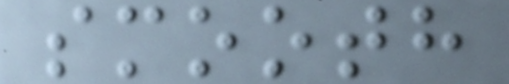smooth
